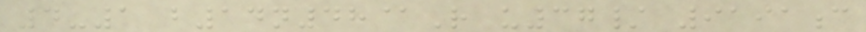4-1 b14n48@R u37/ 9191c
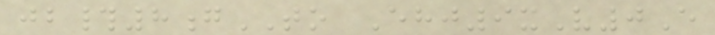jb#8gTO Ehj9xV0E
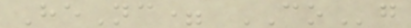HeNc= COg
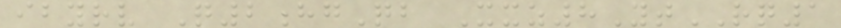ibyrv Q2hgQb Xxz8YtRQ1
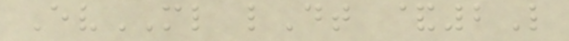EvML lDt &2L
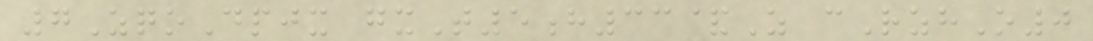7ZqoDpjx gxT5h33&Z cRzhO0
